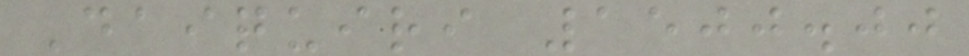Daiquiri 1500.00
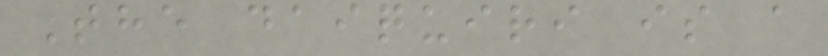The daiquiri is a
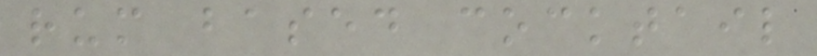rum based cocktail
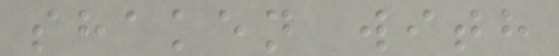shaken with
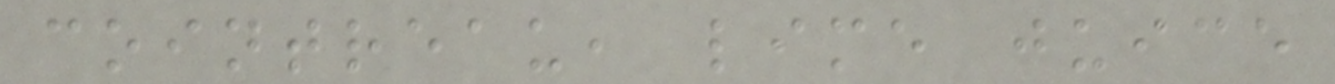cointreau, lime juice
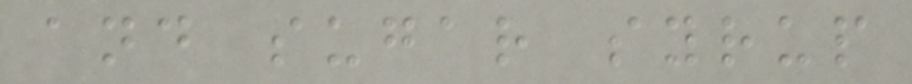and sugar syrup
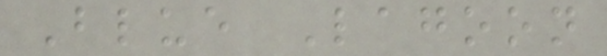Blue Lagoon
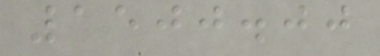1500.00
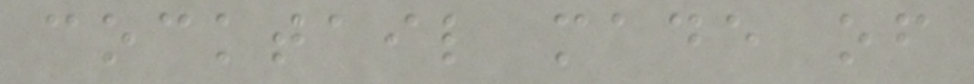cocktail made of
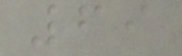69
